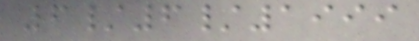6/6/1999
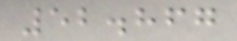52.867
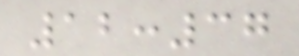12:37
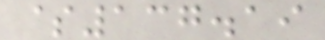$137.19
